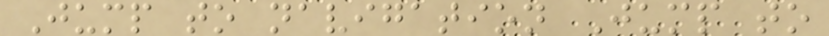Jump to navigation Jump to
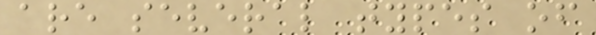are several types of
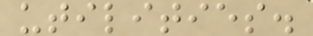utilities.
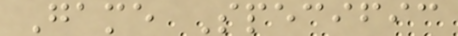Game Specific
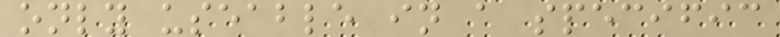only useable in a specific
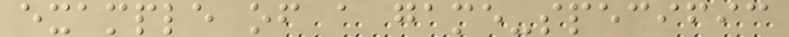example of a game-specific
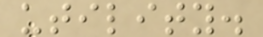utility.
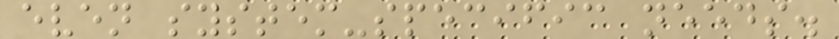even system-specific needs.
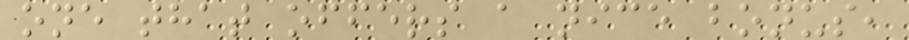one that offers a nice bonus,
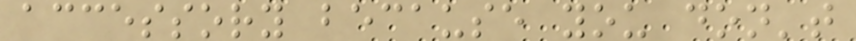accessory because you don't
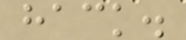hack.
